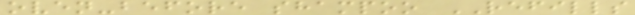oven-before shampoo REFILLS
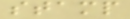stamp
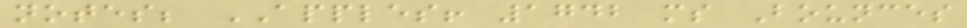notes; APPLES! 1742 ms Bounces
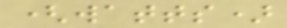(watts)
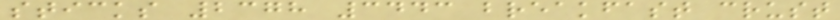sticks 2378 3443 breakfast crust
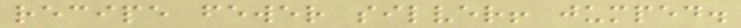recipe fewer silver! jumped.
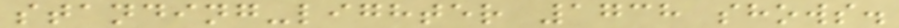standing-lighter 1738 shows.
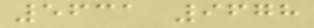5631 9678
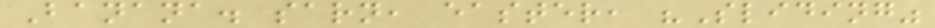Banana. sarn, easter, "Sliding"
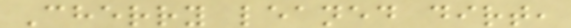Cherry leaned dirt,
